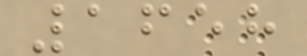1658
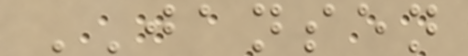JANSEN
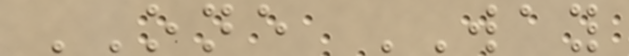ONE WAY
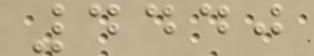4440
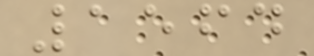1564
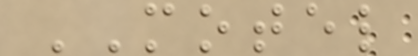MOTEL
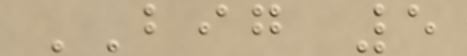BIG 5
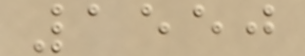1550
